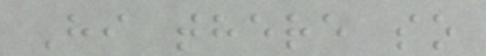Hi there so
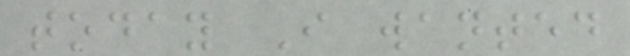today I wanted
